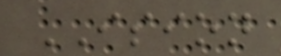ISION
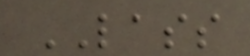LASS
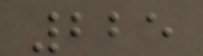225
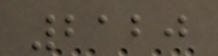2120
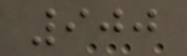900
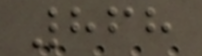868
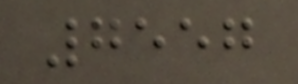7557
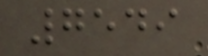7549
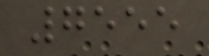7555
